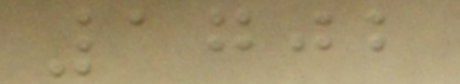1702
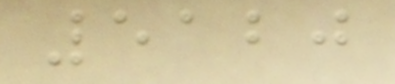5120
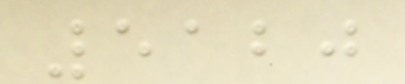5120
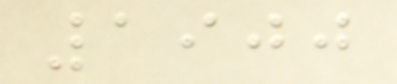1900
